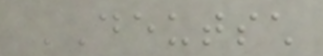DEUTSCH
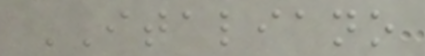ITALIANO
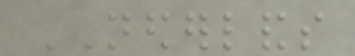NEDERLANDS
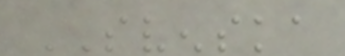SVENSKA
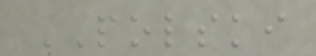POLSKI
